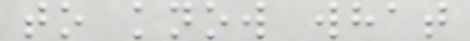to know what
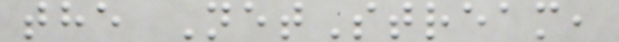the NetStream,
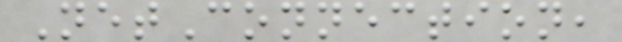NetConnection,
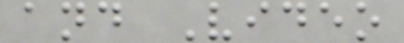and Video
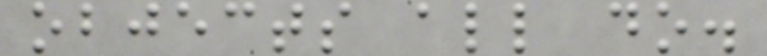objects all do.
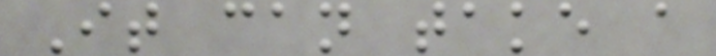It can take a
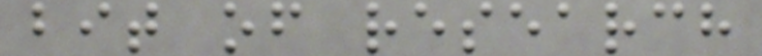bit of research
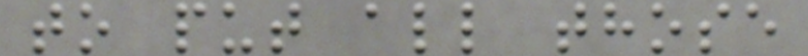to put all those
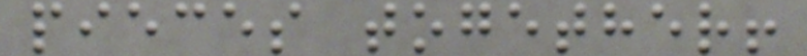pieces together!
